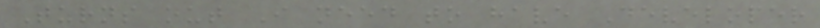Turns out I need to have Developer
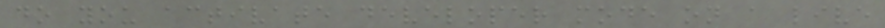do you activate developer mode on a live
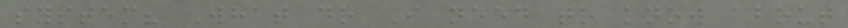system? What do I need to know about
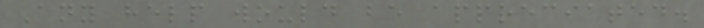Any help would be appreciated.
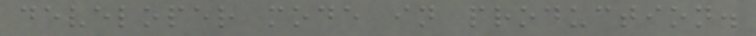developer mode in production.
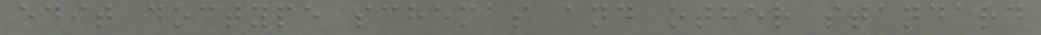edit doctype schemas and other standard
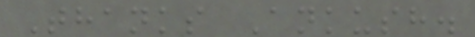Thanks Ankush.
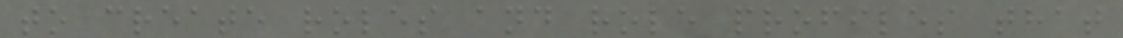to create roles and role profiles that
